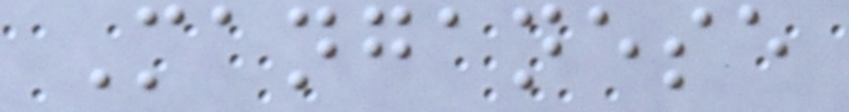Manganese
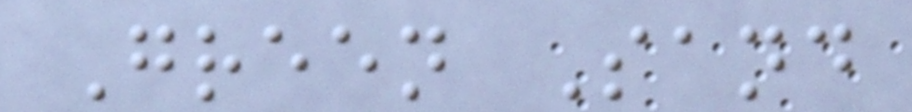Green Sand
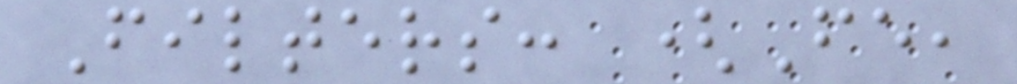Filters: (Fe,
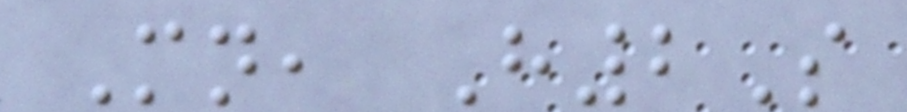Mn, H2S
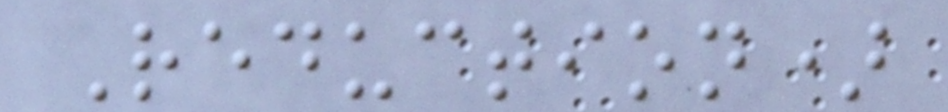Reduction)
